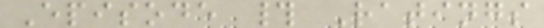Episode # Ratings
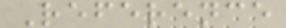Reference
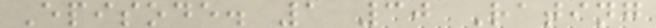Episode. 1 30 Rating
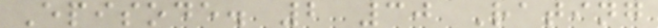Episode. 2 30 Rating
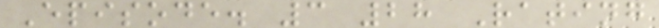Episode. 3 28 Rating
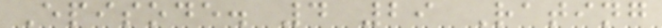Episode. 4 29 Rating
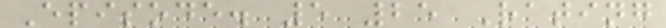Episode. 5 25 Rating
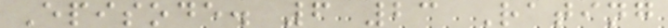Episode. 6 23 Rating
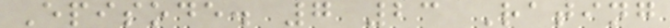Episode. 7 23 Rating
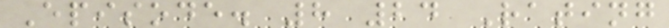Episode. 8 24 Rating
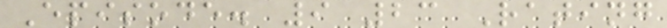Episode. 9 23 Rating
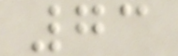73
